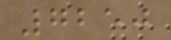7250
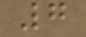7
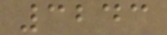3243
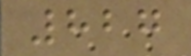827
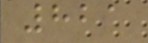821
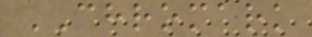CHROMARK
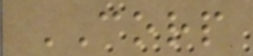CORP
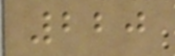220
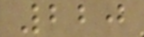220
